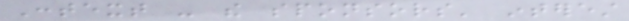Context - the sponsors' interest
